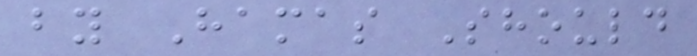by Hamas Should
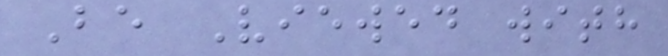Be Viewed with
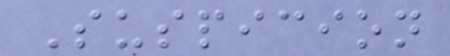Suspicion
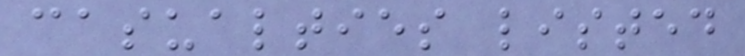casualties listed
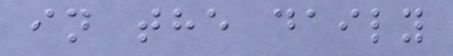in the daily
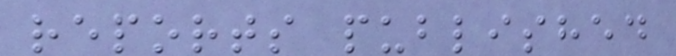reports published
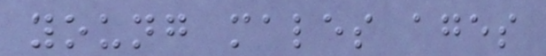young males ages
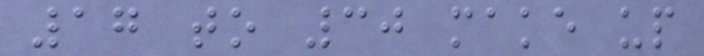17 to 30 make up
